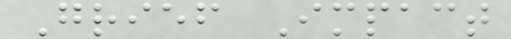Grief Impact
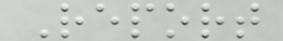Report
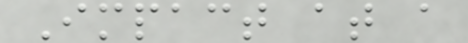Impact at a
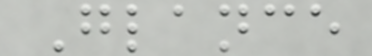Glance
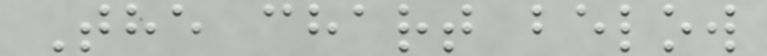The chart below
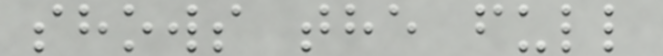shows the full
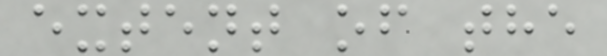extent of the
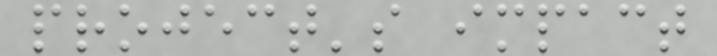project's impact
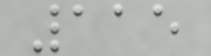115
